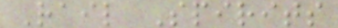Rail Spirits
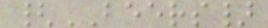{BEERS}
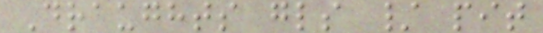Draughts gls / pit
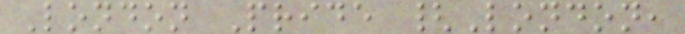London Pride {London,
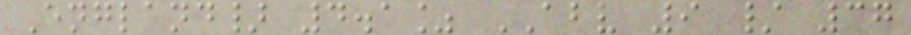England} 4.1% ABV 9 / 37
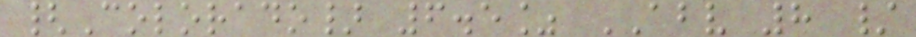{Colorado} 6.5% ABV 8 /
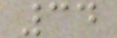34
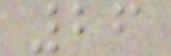26
